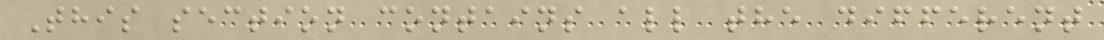This section contains all the different
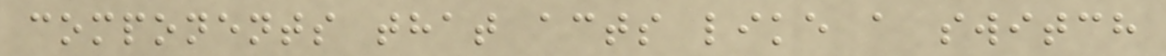components that acts like a switch
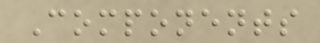Components
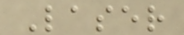Laser
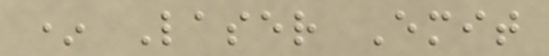* Laser Emit
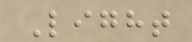Light
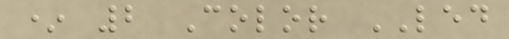* 2 Color LED
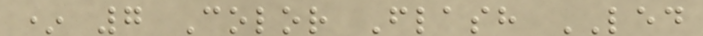* 7 Color Flash LED
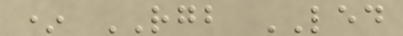* RGB LED
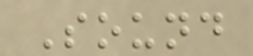Sound
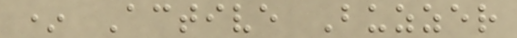* Active Buzzer
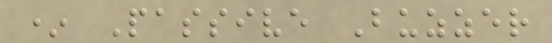* Passive Buzzer
